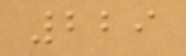229
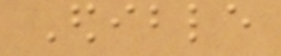Edible
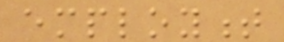employment
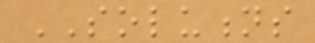SOLUTIONS
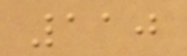110
